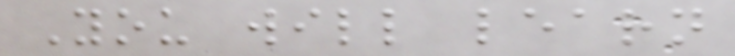You will learn
